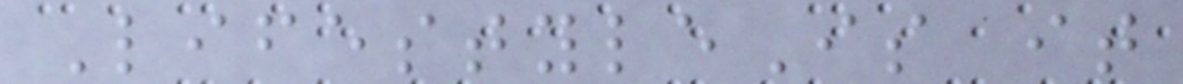LifestyleIs it
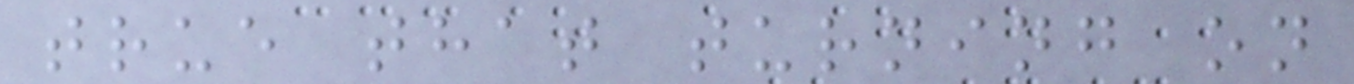true that turning on
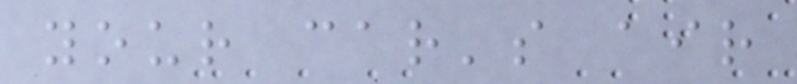your car's air
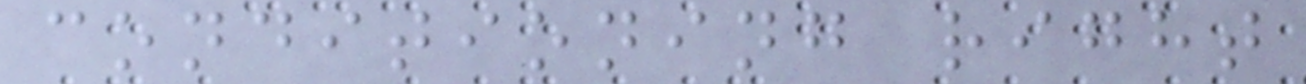conditioning right
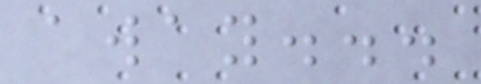away...
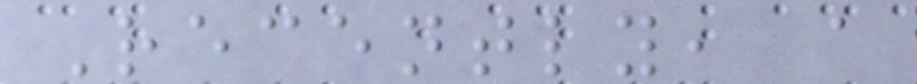Recently, a
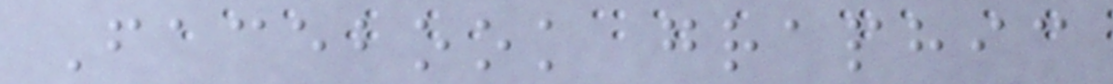Facebook graphic
